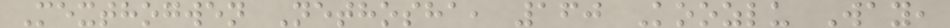Mexthogwen Nethosha, 160 Koozlu Way,
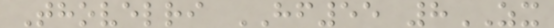Thovelri HF55 8ZX
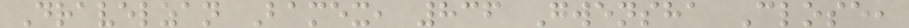Dravelzan Bamex, 836 Gwensha Close,
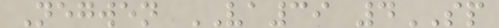Negwen VA39 4SP
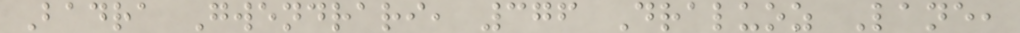Badra Gwendrari, 376 Draluoz Lane,
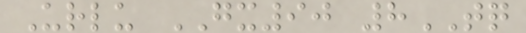Urlu GX90 8TQ
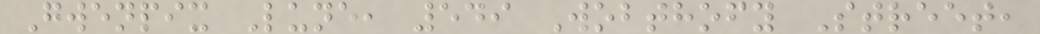Gwenpix Lune, 549 Wobthofy Street,
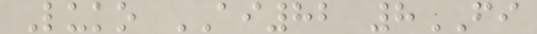Luko AI82 8FI
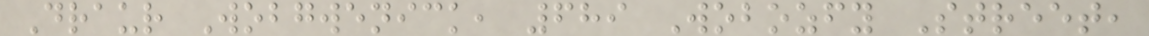Draur Wobgwenick, 689 Wobozfy Street,
